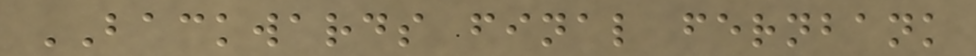BACKWARDS final fernbank
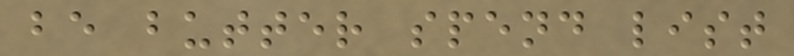be butter spend list
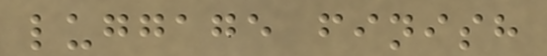luggage finish
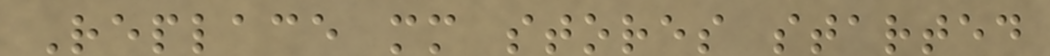Replace mm stores started
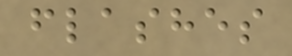flashes
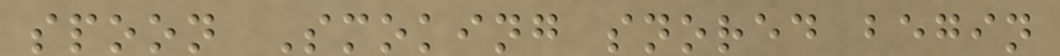spoon Smoking snored begin
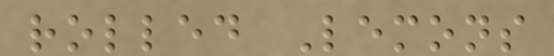rolled Lemons
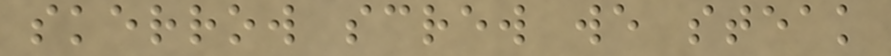skerrow screw we steak
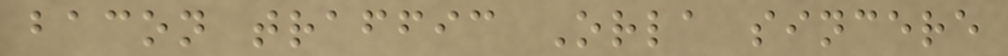bacon traffic Orla sincere
